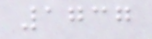1737
